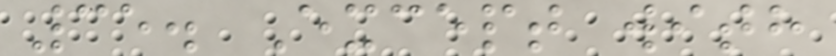35. Except with
